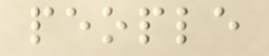people
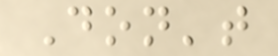Don't
